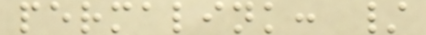permalink: /
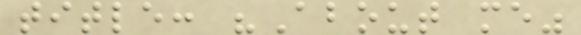title: "About me"
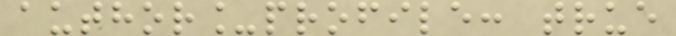author_profile: true
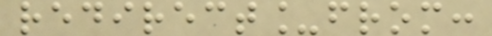redirect_from:
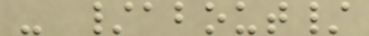- /about/
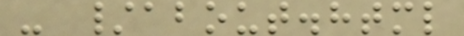- /about.html
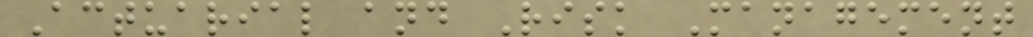Actuarial and Risk Management
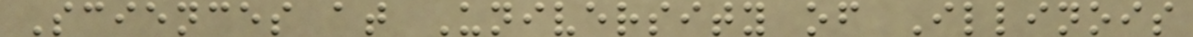Sciences at University of Illinois
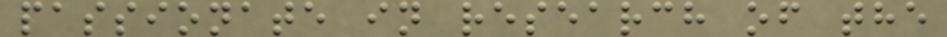passionate in research of the
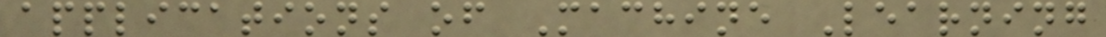applications of Machine Learning
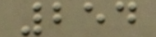254
